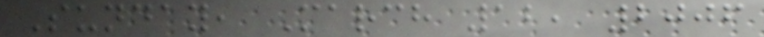Sunday, March 12, 2006
